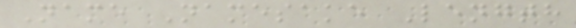Name Namesake Length
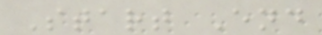Start End
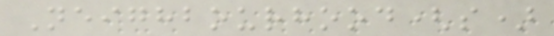Neighbourhood(s)
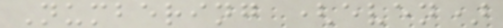Numbering (even)
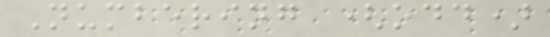Numbering (odd)
